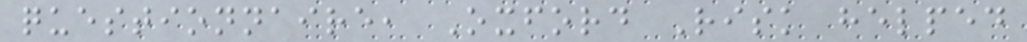questionnaire, Oxford Risk helped
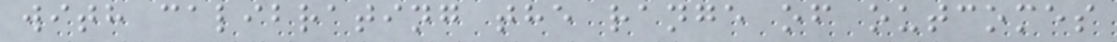with calibrating the range of outcomes
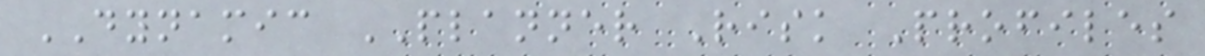DYNAMIC PLANNER Risk Profiles
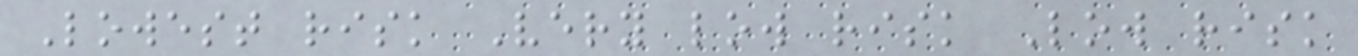Lowest risk Very low risk Low risk
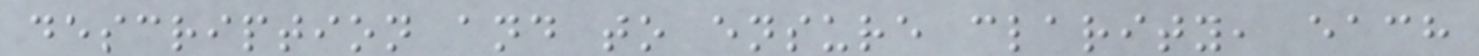description and to ensure clarity, each
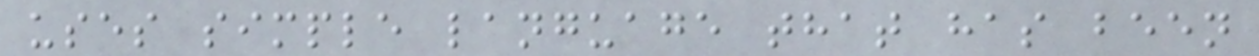uses simple language that has been
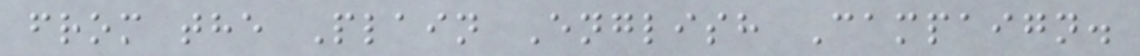from the Plain English Campaign.
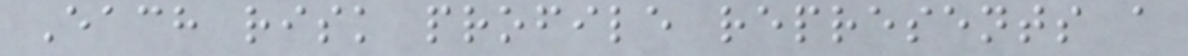Each risk profile represents a
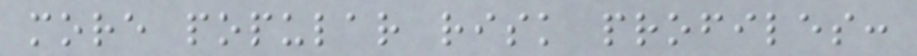more popular risk profiles:
